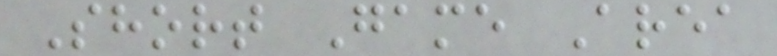Short Game Area
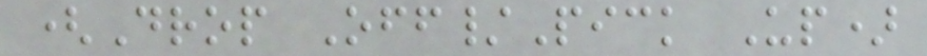(Drop Off/Pick Up)
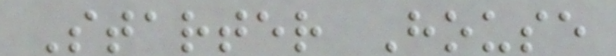Starter House
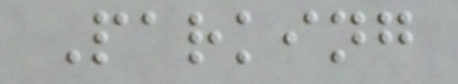Parking
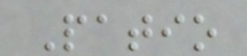Patio
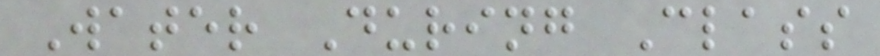Water During Class
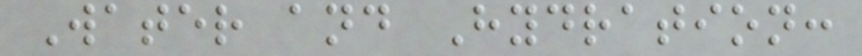Water and Hydration:
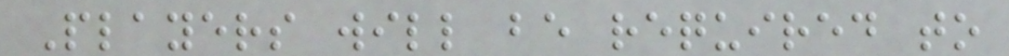Players will be required to
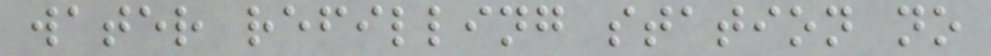water refilling station no
